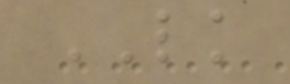LK
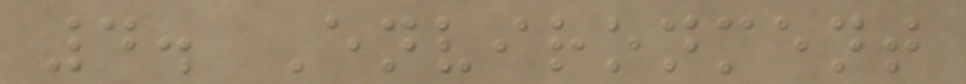4. Environment
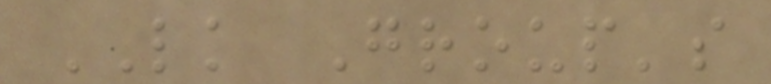LK Group's
